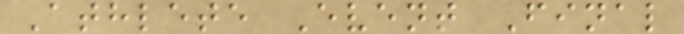Athlete Event Final
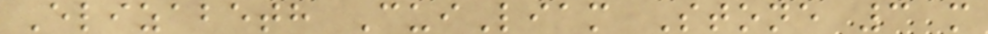Elizabeth CuiLiam Stone 3 m
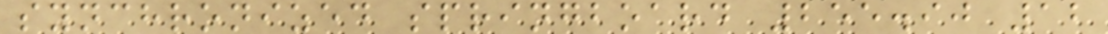synchronized springboard 255.90 12
